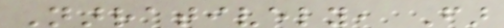Narratively, Far
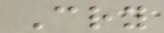Cry
